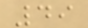49
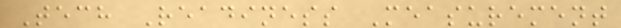Tech Readiness Measurement
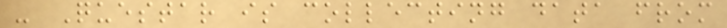- Questar is collecting data from
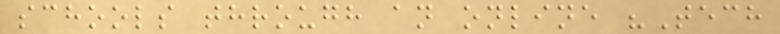schools through an online "Tech
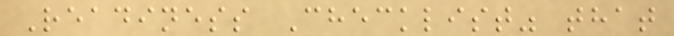Readiness Checklist" that
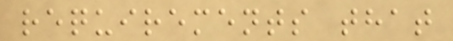requirements that
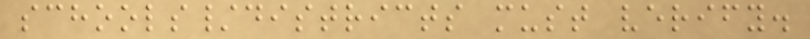schools/districts must verify.
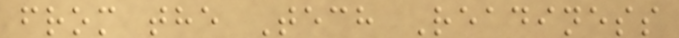from the Tech Readiness
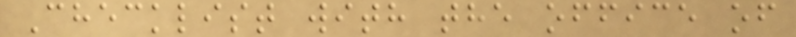Checklist with the office of
